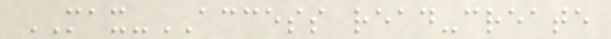MAX-ACCESS read-create
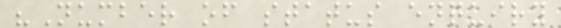"Number of status enquiry
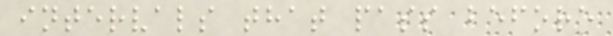intervals that pass before
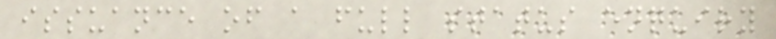issuance of a full status enquiry
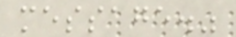message."
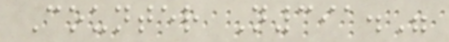Counter N391."
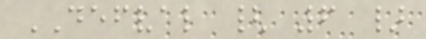DEFVAL { 6 }
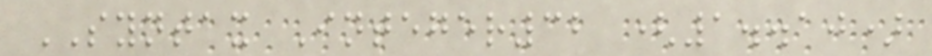SYNTAX Integer32 (1..10)
